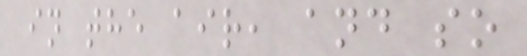in the air, and so
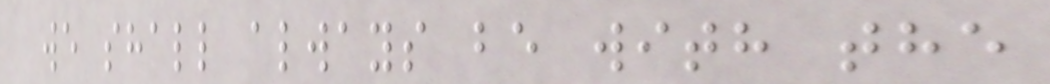we shall always be with the
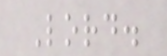Lord.
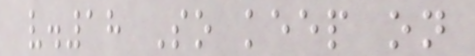v.18 So keep on
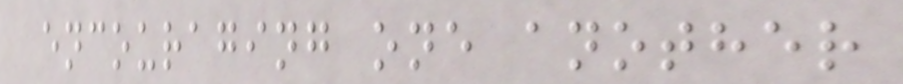encouraging one another
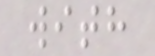with
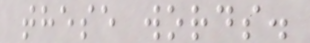these words.
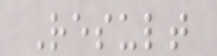Result
